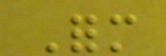Form
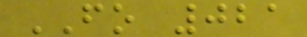FO 021
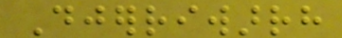Djerriwarrh
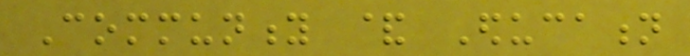Community & Education
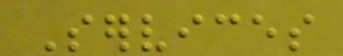Services
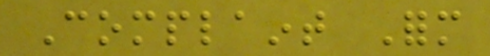Complaint Form
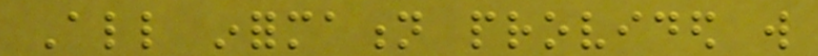All information provided will
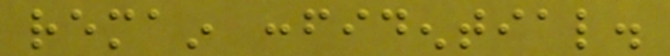remain confidential.
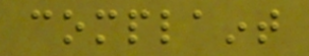complaint
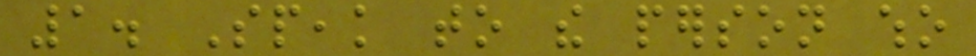1. Speak to the person who
